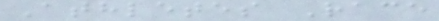Athletes Race
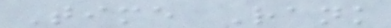Time Rank
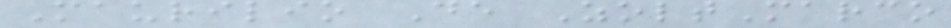Maurilio De ZoltMarco
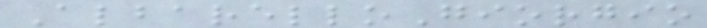AlbarelloGiorgio
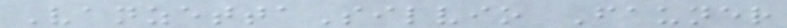VanzettaSilvio Fauner
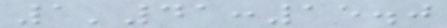1'41:15.0
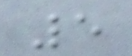5
